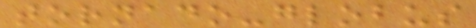tornado-globus
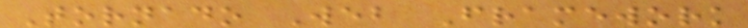Tornado Web Framework
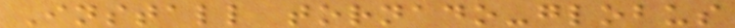Install tornado-globus
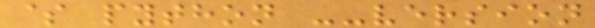$ python --version
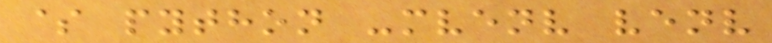$ python -mvenv venv
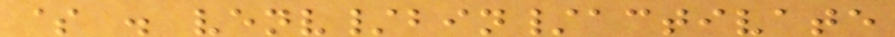$ . venv/bin/activate
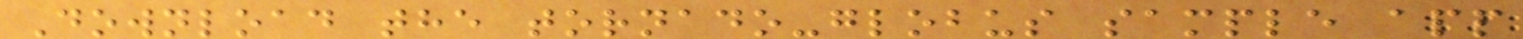Download the tornado-globus sample app
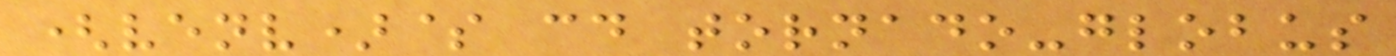(venv)$ cd tornado-globus
